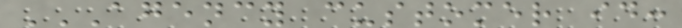AGENCY CUSTOMER ID:
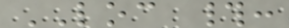LOC #:
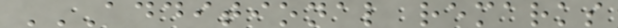ADDITIONAL REMARKS
